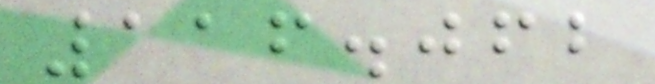116.062
